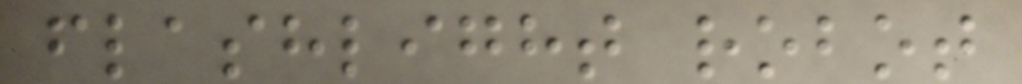flashlight robot
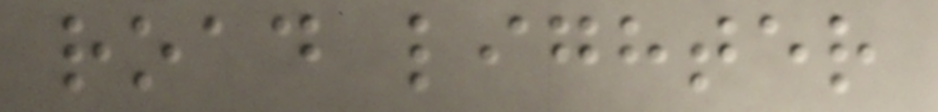road lighter
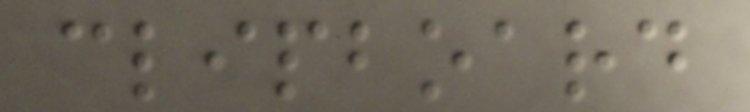clipboard
